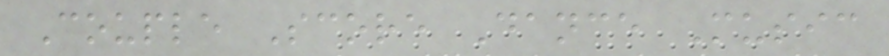Couple Score Dance Music
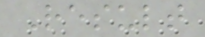Result
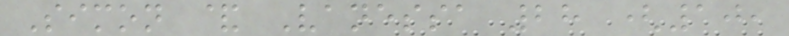Simon & Vanessa 28 (10,
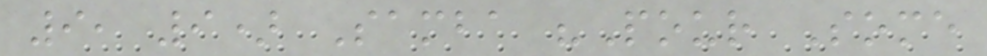9, 9) Samba "Pour Some
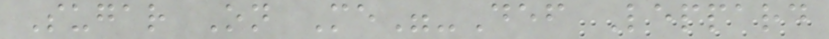Sugar On Me"-Def Leppard
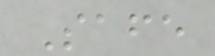Safe
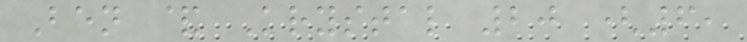Ben & Krystal 20 (6,
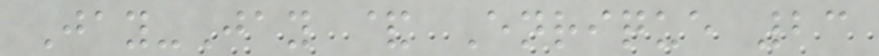Jay-Jay & Enrique 23
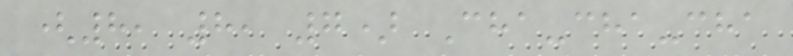(8, 8, 7) Cha-cha-cha
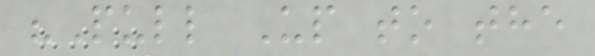"Pull Up to the
